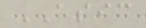ASIC
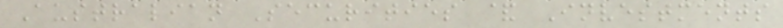Australian Securities & Investments
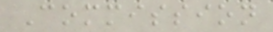Commission
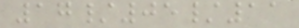17/05/11
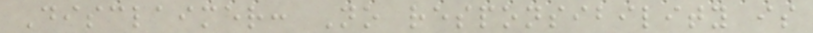Disclaimer: No responsibility is
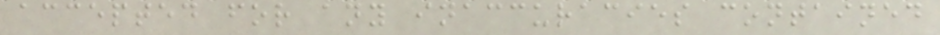accepted for any inaccuracies contained
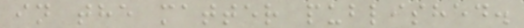in the matter published.
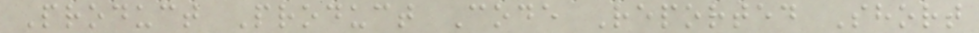Product Product Code Reported Short
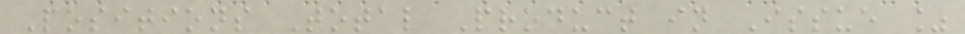Positions Total Product in Issue %
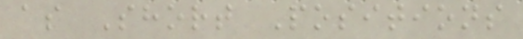as Short Positions
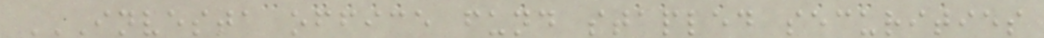INVESTA OFFICE FUND STAPLED SECURITIES
